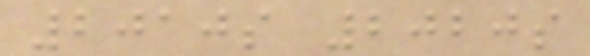2010s 2020s
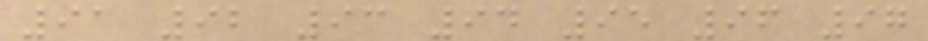91 92 93 94 95 96 97
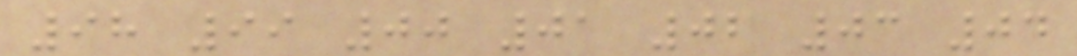98 99 00 01 02 03 04
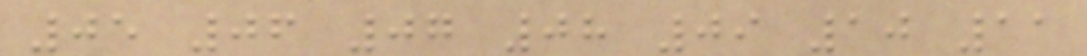05 06 07 08 09 10 11
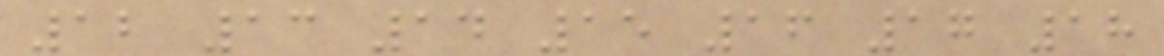12 13 14 15 16 17 18
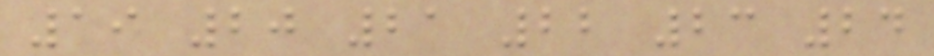19 20 21 22 23 24
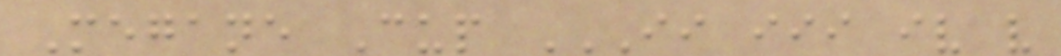Megane Cup II III IV V
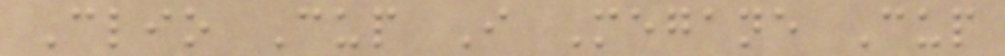Clio Cup I Megane Cup
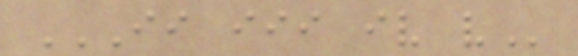II III IV V
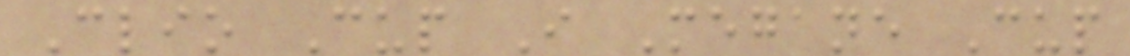Clio Cup I Megane Cup
